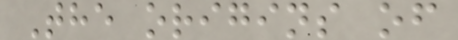The origins of
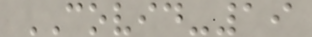COVID-19
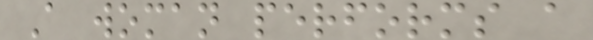A woman performs a
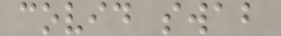covid swab
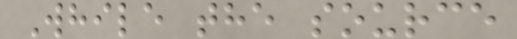While the source
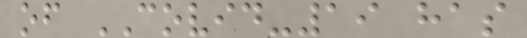of COVID-19 has
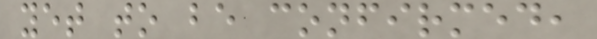yet to be confirmed,
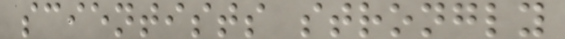scientists strongly
